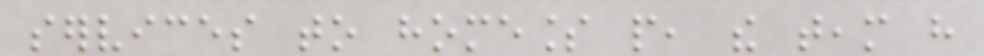services to homeless people, the team have
